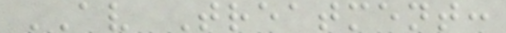AV Treatment:
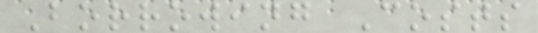Borrowing Costs
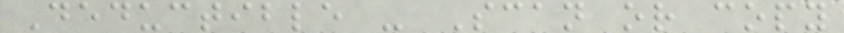Deductible - Scan or copy
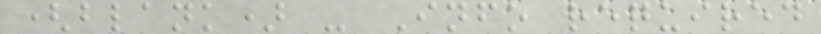(blank) - Info required
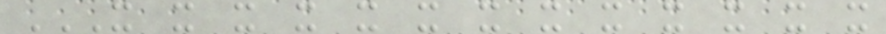X X X X X X X X X X X X X
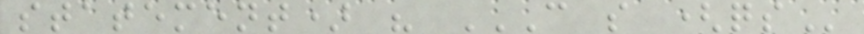statement) " C S (QS
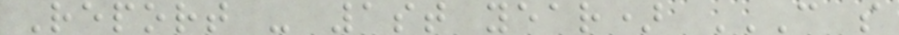Report - 1st year) C S
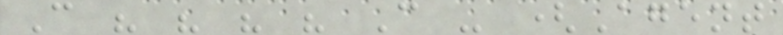C " " " " C - (Agent
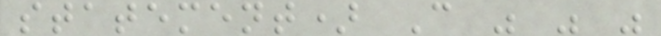statement) C " " "
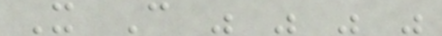X C " " " "
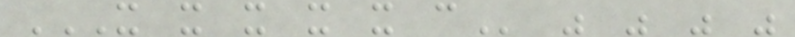X X X X X C " " " "
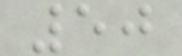50
